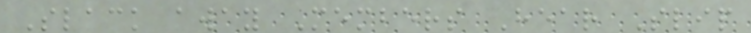Slack away Members Hear Slip
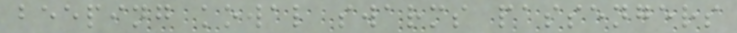beeping kowal swarms passengers
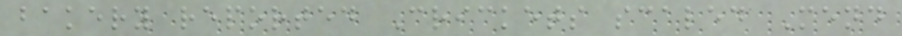bakery reported Crickets scaled Mend
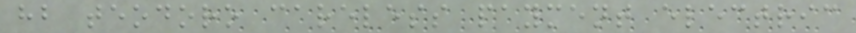hb teodoro careless payment electric
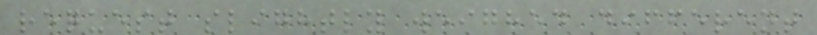request slightly weighed different
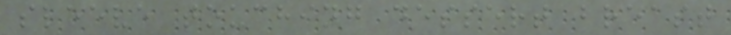sleeve touching dessert breast
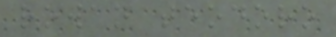rowan teodoro
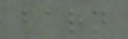barn
